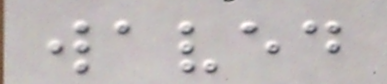waved
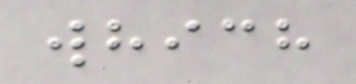which
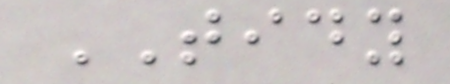TIDY
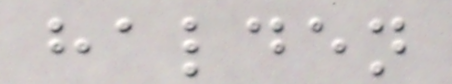halden
